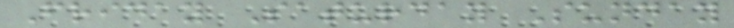Friday Saturday Sunday
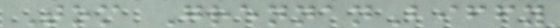Tom GrennanBiffy
